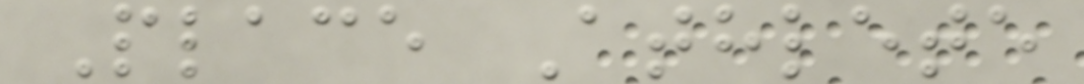Place Athlete
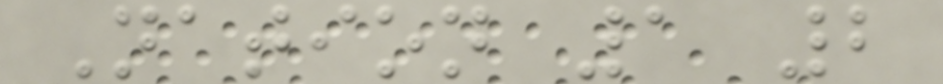Nation 1 2
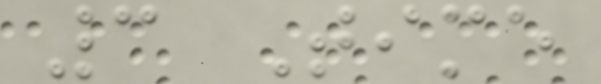3 Time
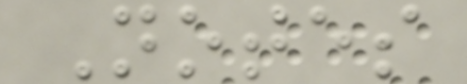Notes
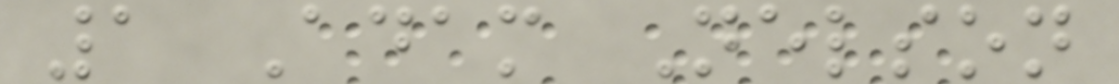1 Adam Nelson
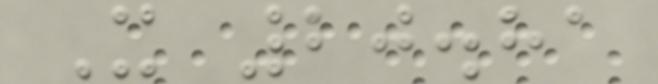X 20.81
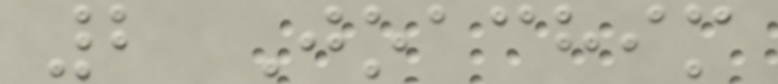2 Joachim
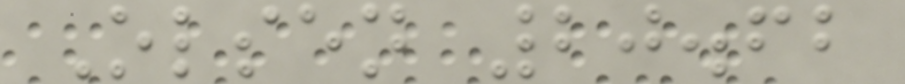Olsen 20.62
